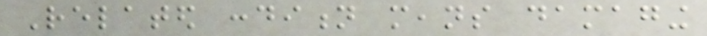Related condition means damaging
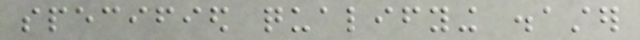specified qualifying disaster
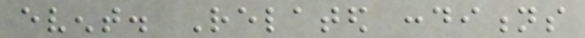event. Related conditions
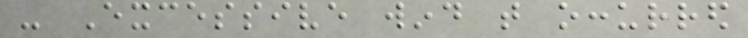- Excessive wind that occurred
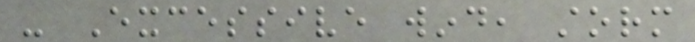- Excessive wind, storm
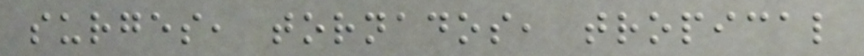surges, tornados, tropical
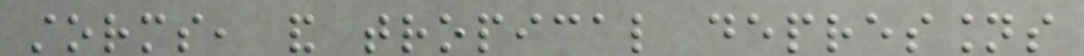storms, and tropical depressions
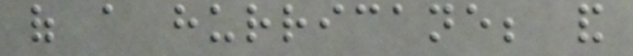of a hurricane; and
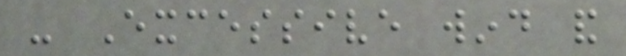- Excessive wind and
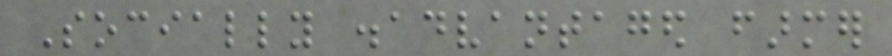Socially disadvantaged farmer
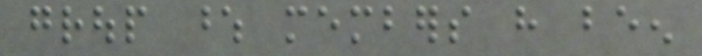group whose members have been
